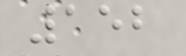152
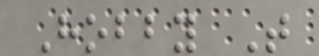Hobby T
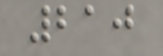210
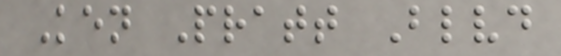Ken Pratt Blvd
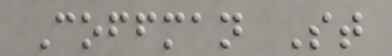Coffman St
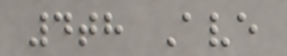4th Ave
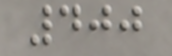400
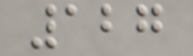127
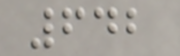642
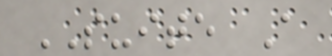SUITE A
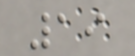19
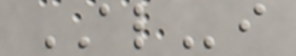ALi
